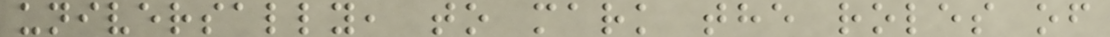universally, to mark the roles of
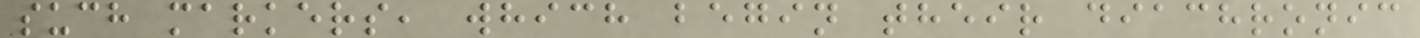such markers, which begin their diachronic
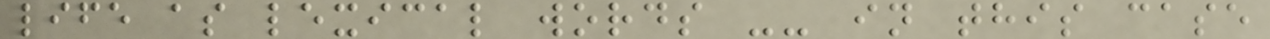life as lexical words -- in this case
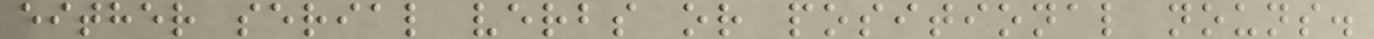either serial verbs or positional nouns.
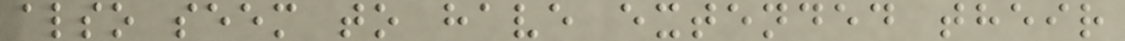also seem to have extended their
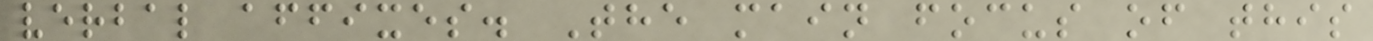verbal affixes. The main focus of this
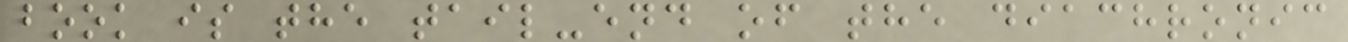book is the tail-end of the diachronic
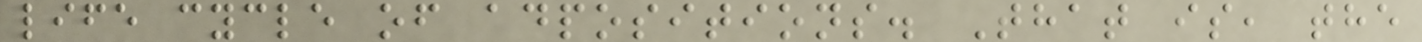life cycle of adpositions. That is, the
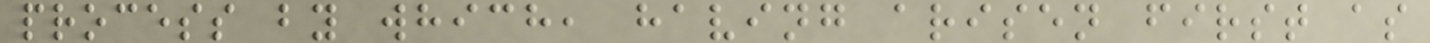process by which, having arisen first as
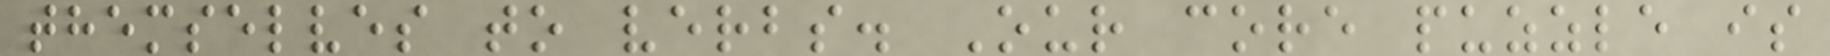themselves to verbs. Our core puzzle is
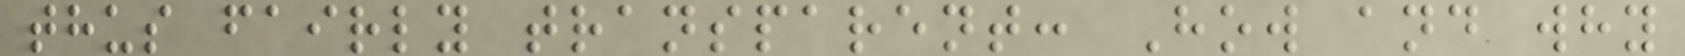thus fairly transparent: How and why
